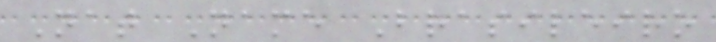Nat Name Brasileiro
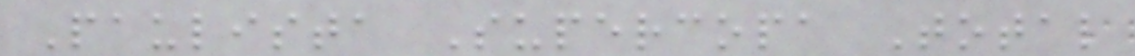Paulista Supercopa Total
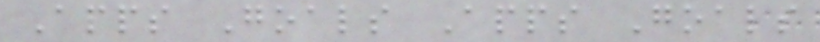Apps Goals Apps Goals
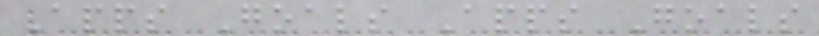Apps Goals Apps Goals
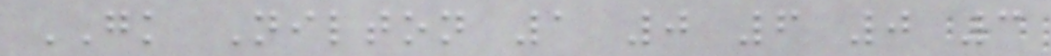GK Nilton 1 0 6 0 3
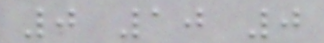0 10 0
